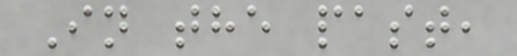In the past,
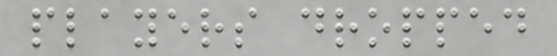players dropped
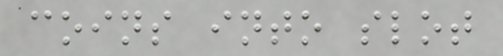coins into slot
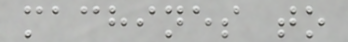machines to
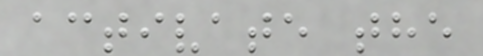activate the
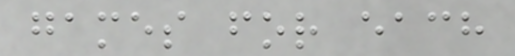games for each
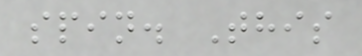spin. This
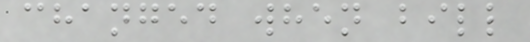changed when bill
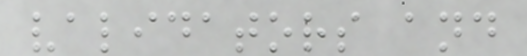validators and
